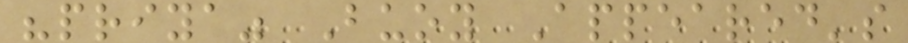"priya" Buoy Appeared's
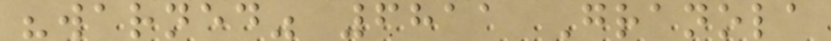"warned" 6811 Granola
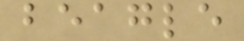beagle
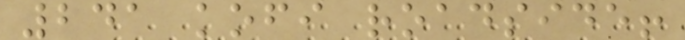241 kofi roadside!
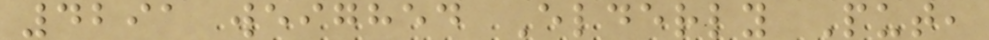4291 weighed Elderly Put,
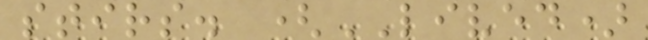stirs. (LIVED)
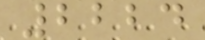2224
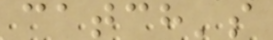catch's
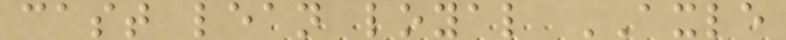cast lean loyal AXLE
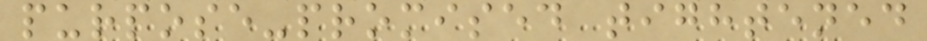purpose-promised tightened
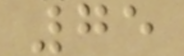75
